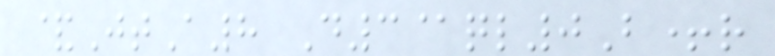&JtA8 D3@ql0B+r
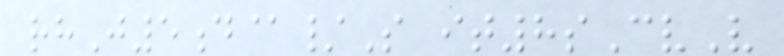rhJ5d@/S it8sCvV
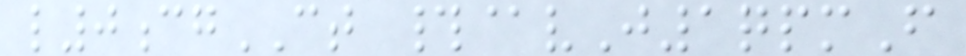l0cgCT #@vJ1qpmF
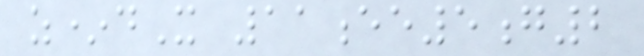z*dX 11ee5g2
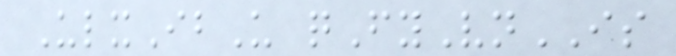UlxIbU qFyVnIS
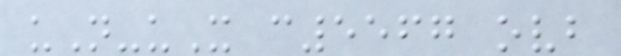uN-uX c5567 ovb
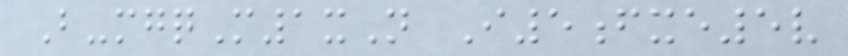B-mgqM1xN I5fxe5v
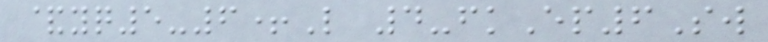&yq5-6+L 4-fkEp6Sw
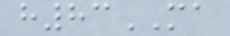h83MA
